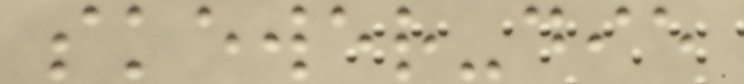skewer-die
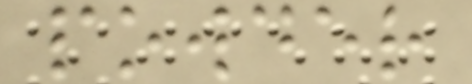powder
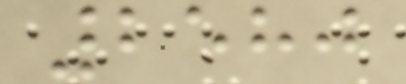2580
